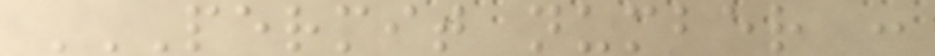PERMIT NUMBER :
